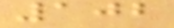102
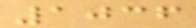1036
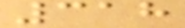318
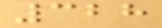328
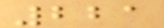221
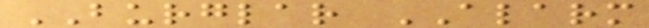BURGLAR ALARM
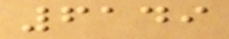6149
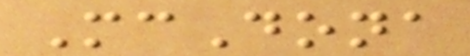McDona
